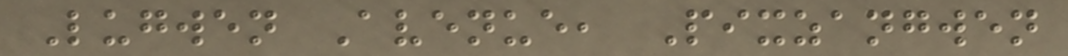Lugwen Avenue, Pixzangwen
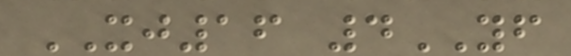XJ16 4YF
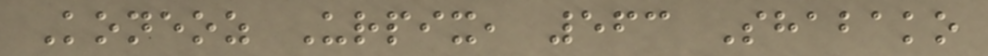Koneoz Urpix, 563 Shabako
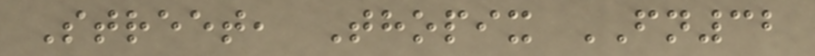Street, Thopix FN32
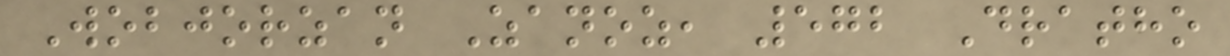Wobjorzan Zanoz, 572 Dratho
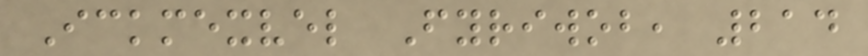Ickmexvel Fyriwob, 214
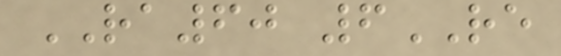RA60 6RE
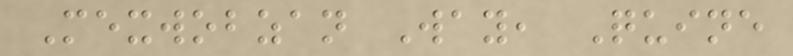Mexwobzan Way, Quine
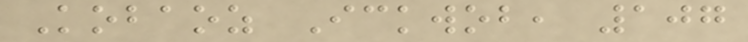Kobaoz Ickwob, 107
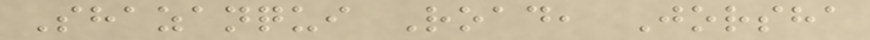Shazanqui Road, Jorsha
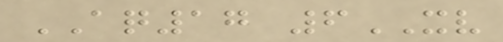AQ17 6XV
